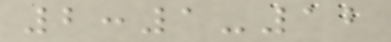2:1-12
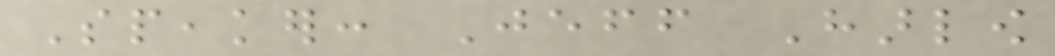Speaker: Jeff Harlow
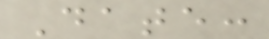Date:
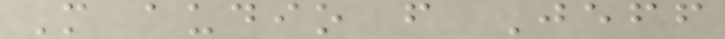More audio from Jeff
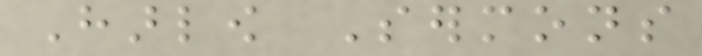Harlow Sermons
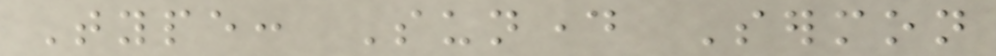Type: Sunday Sermon
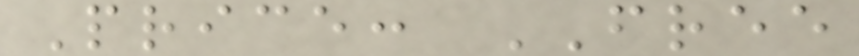Price: FREE
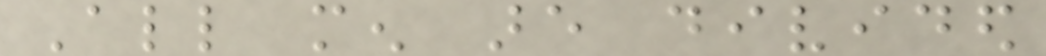All men are divided
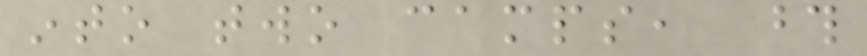into two camps, those
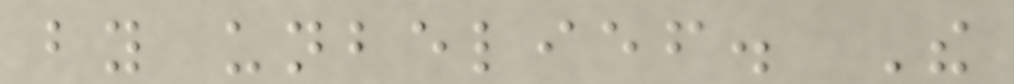by unbelief. The
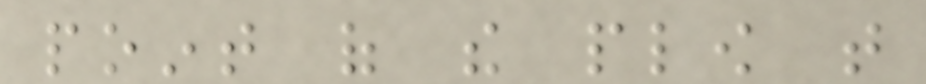point of the plow that
